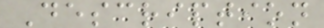Description
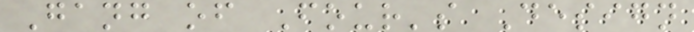Gang of Four's Design
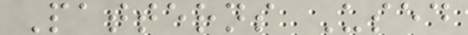Patterns Used
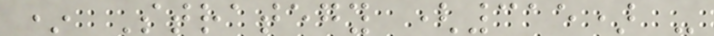* Strategy (315) -
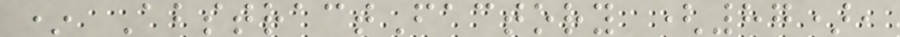* AbstractFactory (87),
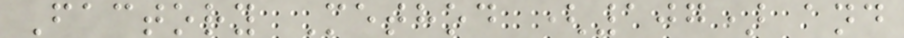Factory Method (107) and
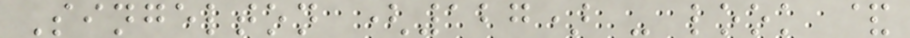Singelton (127) - look &
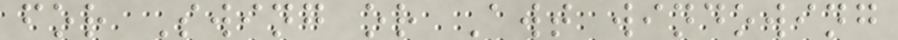for Swing or Awt windowing
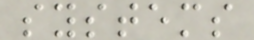systems
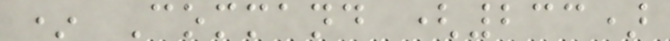* Command (233)
